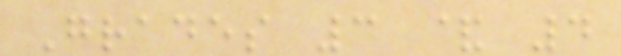Grades 3 & 4
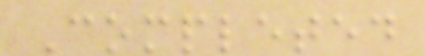Completed
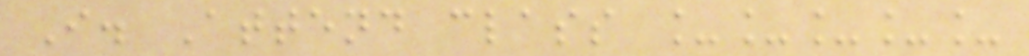I. Attend class _____
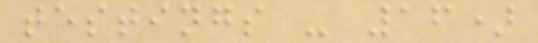testings - 16)
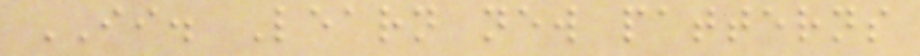II. Learn new patterns
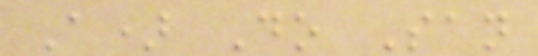A) Do San
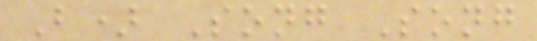B) Song Song
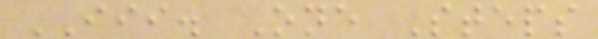III. One Steps
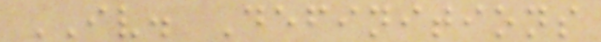IV. Definitions
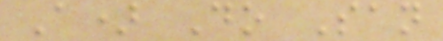A) Do San
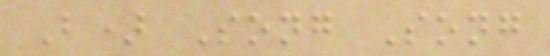B) Song Song
